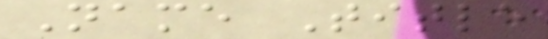Name Title
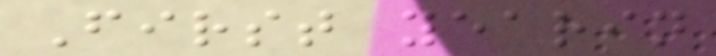First yearin
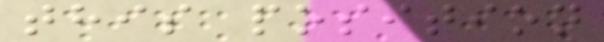this position
